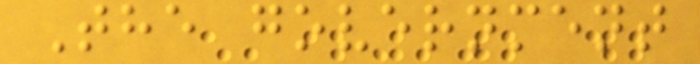The government
